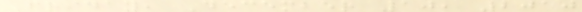Friday, December 10, 2010
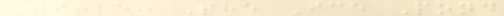Title: The Ice Pond
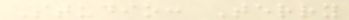Studio: Terry
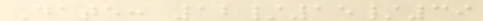Date: 12/15/39
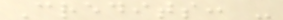Credits: -
